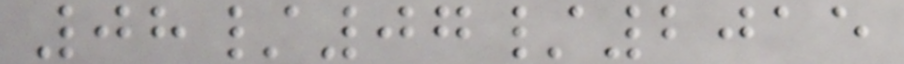08/07/2015
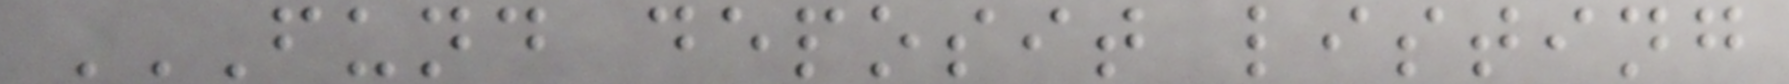FUND DEPOSIT LISTING
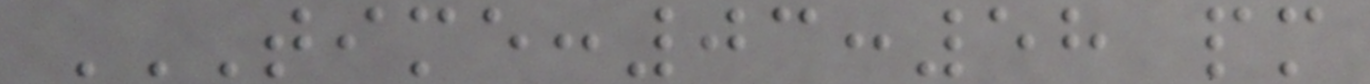TIME:03:58 PM
